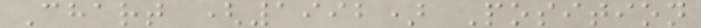Chart (1992) Position
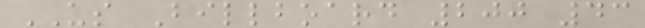US Billboard 200 43
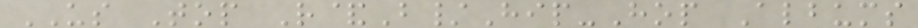US Top R&B/Hip-Hop Albums
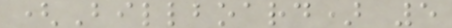(Billboard) 5
